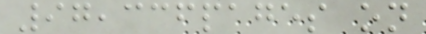97,336pages on
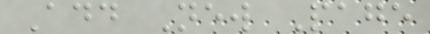Add New Page
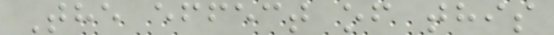The effect of this
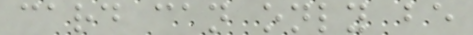card can only be
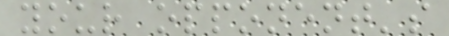your opponent's
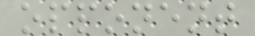opponent
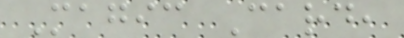Magic Card,
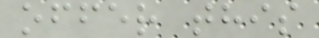offer this
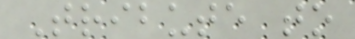Tribute to
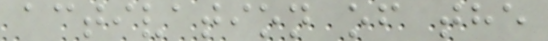activation of the
